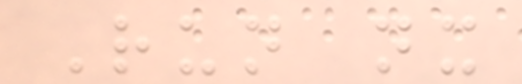Run nx
